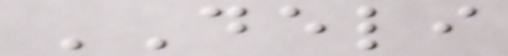DELI
